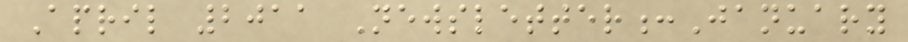April 2011 Newsletter:January
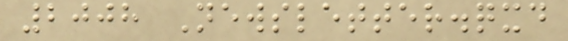2008 Newsletter.qxd
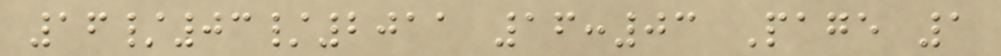16/03/2011 16:03 Page 1
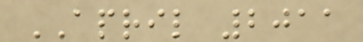APRIL 2011
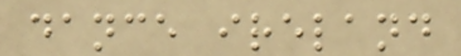dance ireland
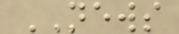NEWS
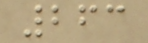263
